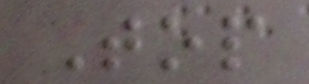Top
